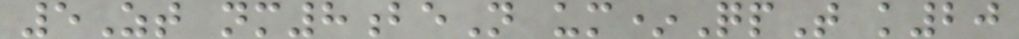5Zt nm8beN um*QpT k20
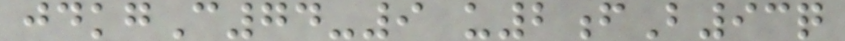jdkgC74-9 u2fB93q
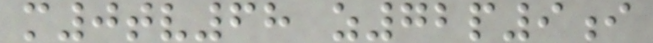m0tv68 z72p9i
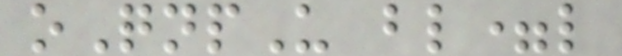oQnpU bl=l
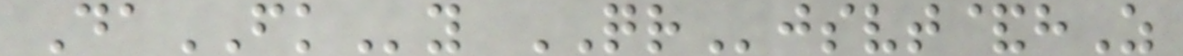DaFKy QRjsvt&hZ
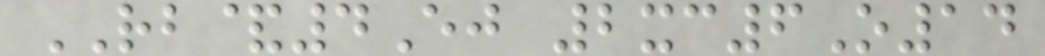RB&4Ej 2xc6O14
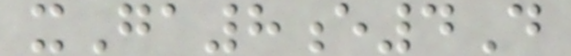xGa8e4D
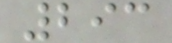293
